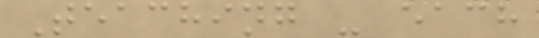Teaching - each
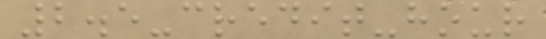2.5-credit-hour
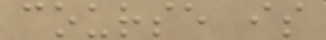course is
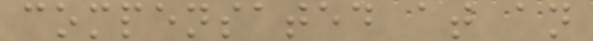compensated at an
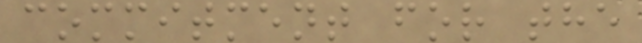commitment for the
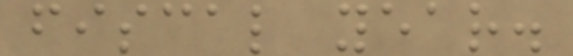fiscal year.
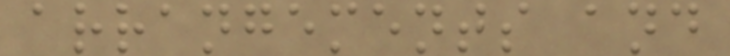arrangements and
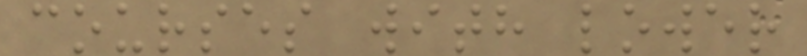courses with lower
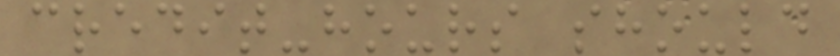credit-hours should
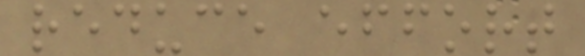reduce effort
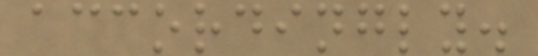accordingly.
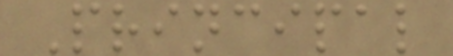Principal
